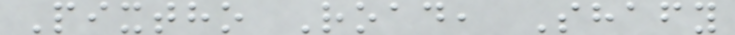Pixtho Road, Shafy
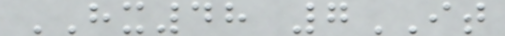HX48 7IT
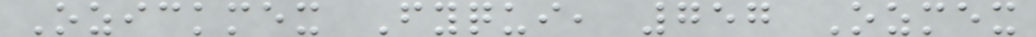Ozickmex Fyqui, 757 Ozmex
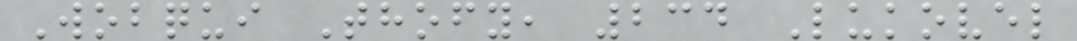Wobqui Thofy, 234 Lukovel
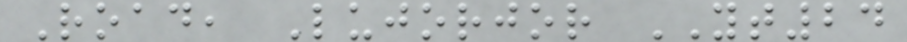Road, Lujorjor YT24
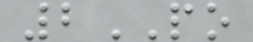2PO
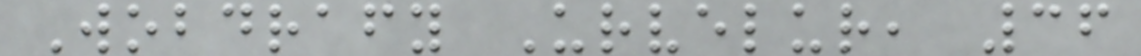Wobdrafy Urvelur, 36
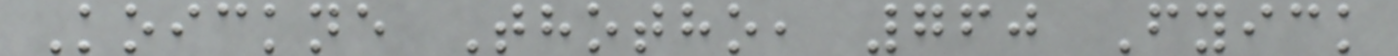Koickne Thotho, 760 Fyick
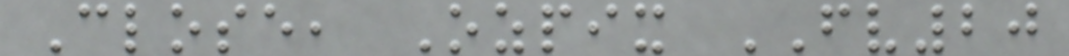Close, Ozpix FV20
